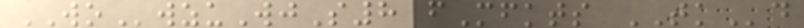WOwzuWjS8 fMfkts TKd
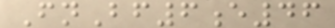FnBf6e46
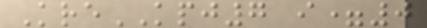KreKPJ7 i=0
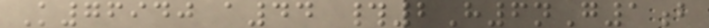K76940 a44 #2H6nG1b
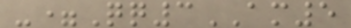-=Qq3AM5
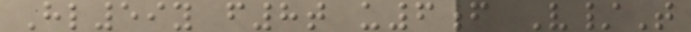Hl59y f8t u6f V/T
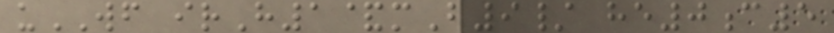uWF irH1&mB9/ he0c5
